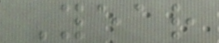Year
